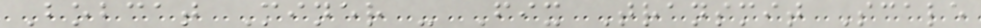Bobcat Miner - Fix Transmit Scale
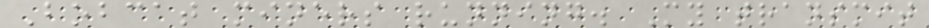Bobcat miners running. My transmit
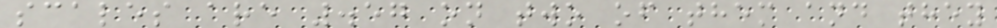scales are .57 on two of them and they
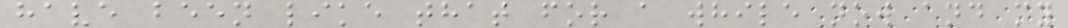have been like that for a while now and my
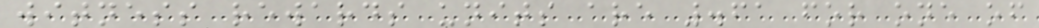witness rewards units are .61 for one of
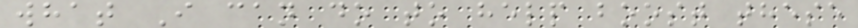what I can do to help boost these
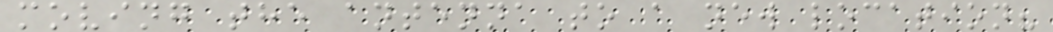moving the antenna to a new location?
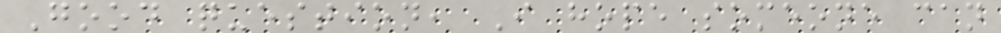Good question, I hope someone can
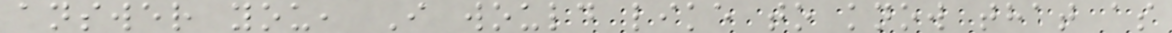answer you, I would like to know that as
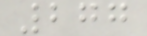277
